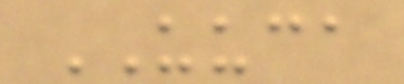UUCA
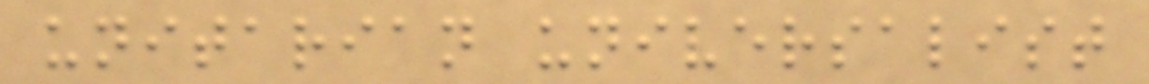unitarian universalist
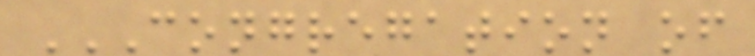CONGREGATION OF
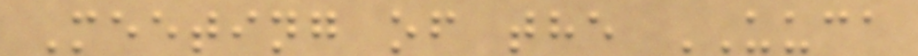Meeting of the UUCA
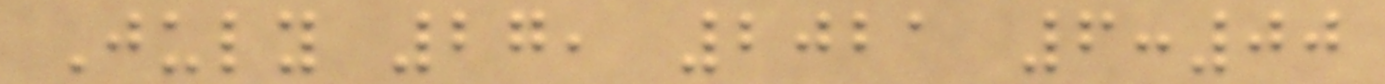July 27, 2021 6:00
